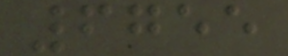6755
